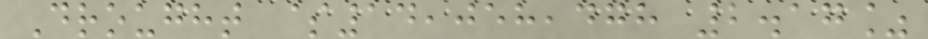Drought $14,058,478 2.17%
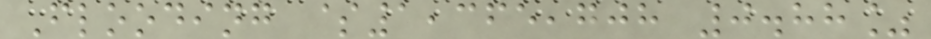Flooding $1,365,708 0.88%
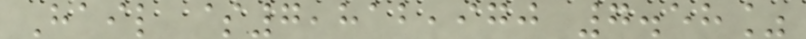Hail $7,812,970 7.58%
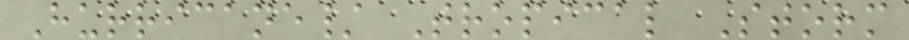Hurricane/ Tropical Storm
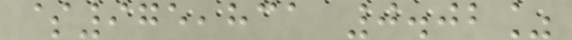$975,831 0.02%
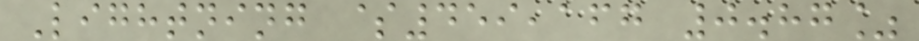Lightning $459,167 0.87%
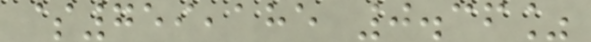$759,185 0.36%
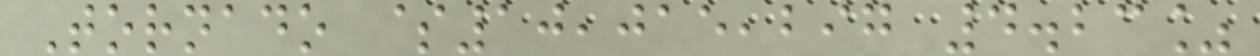Tornado $10,015,297 4.23%
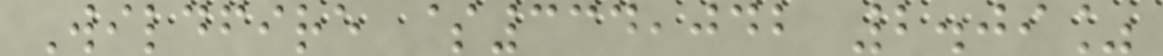Wildfire $334,042 2.09%
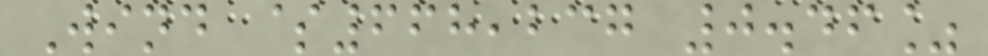Wind $668,237 0.46%
